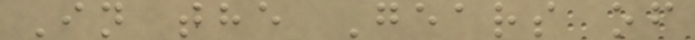In the Gears of
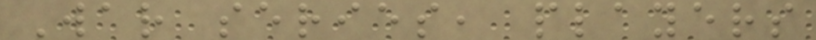War series, players
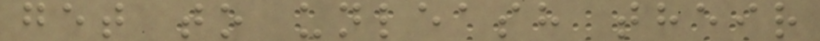get to unleash their
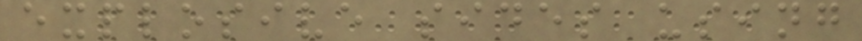explosive sides using
